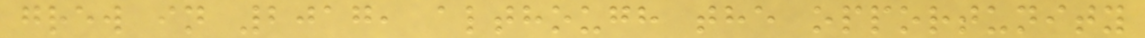grew in 2017, although the opportunity
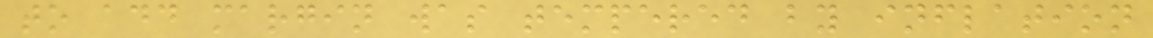to add margin was tempered by inflation
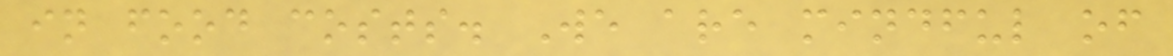in food costs. We are mindful of
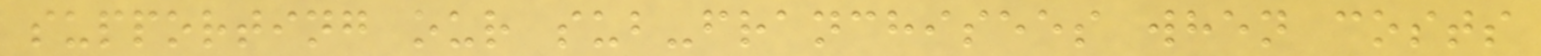supporting our sub-franchisees when costs
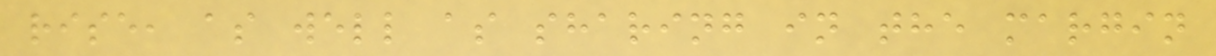rise, as well as sharing in the margin
